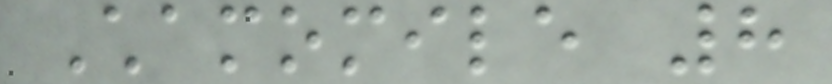Chamomile 8
